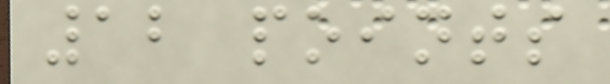12 points
